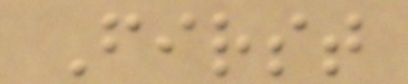First
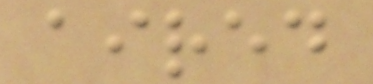aired
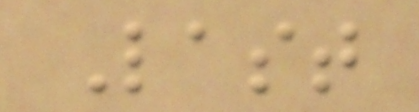Last
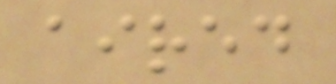aired
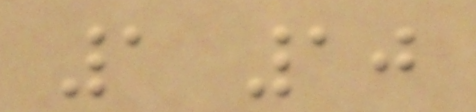1 10
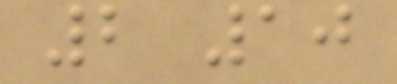2 10
